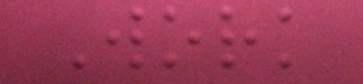Work
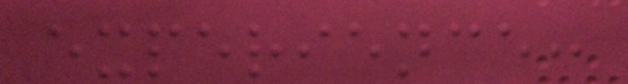experience:
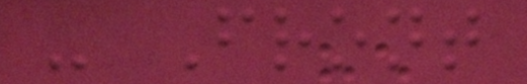- Front
